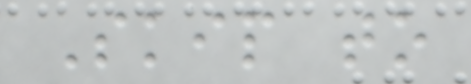Skip to
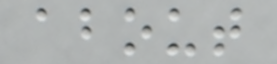about
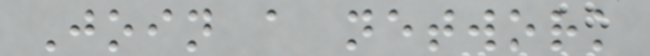Join a network
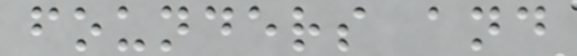founders and
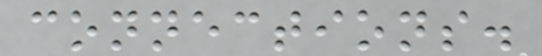connections.
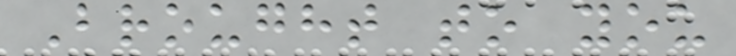Brought to you
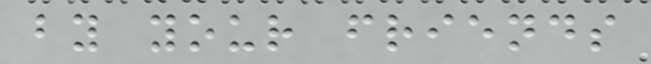by your friends
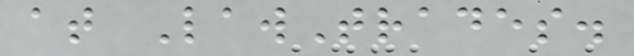at LawTrades.
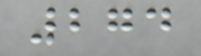274
